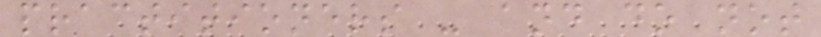practitioners - and do not
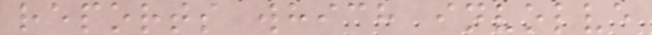reports which involve
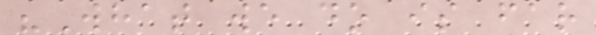"What we do is far
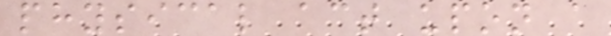physical act upon a
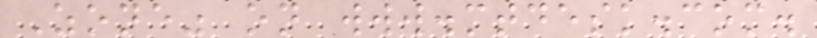Zone" on www.mtdesk.com.
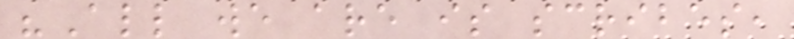"All we are is scribes,
